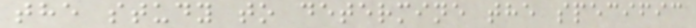the study to determine the specific
